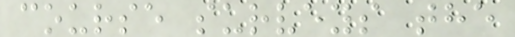course surveys the
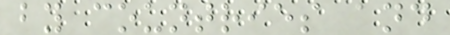by countries and
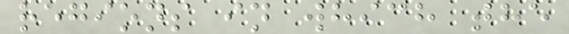regions in which the
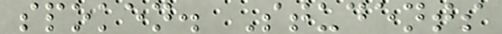spoken. Students
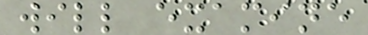will examine
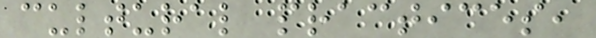cultural practices,
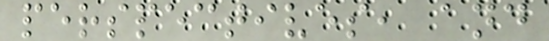perspectives, and
